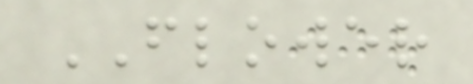FLOWER
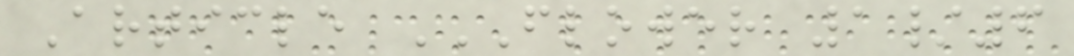Article FLOWER 1/6
